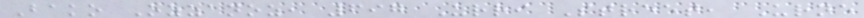Bako Ozzanoz, 697 Urri Street, Urne
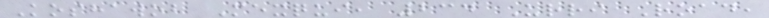Koshawob Mexqui, 234 Urri Road,
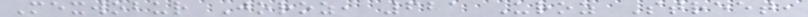Mexwobur Joroz, 621 Uroz Street,
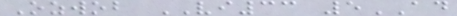Ozwob VI33 5AD
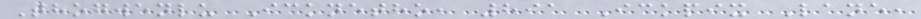Thogwenlu Icknetho, 891 Ickpix Lane,
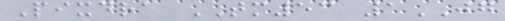Pixdra TM53 1JG
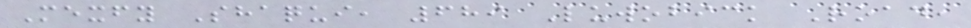Mexfy Shaqui, 689 Luwobick Road,
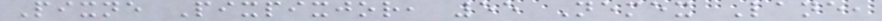Pixne Pixpixjor, 55 Nemex Lane,
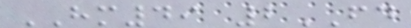HM49 2FD
